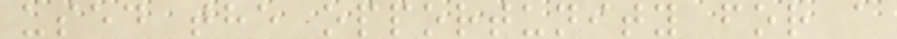used the opportunity for a
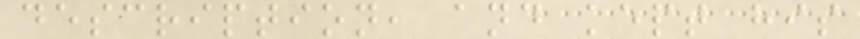description, and kept his
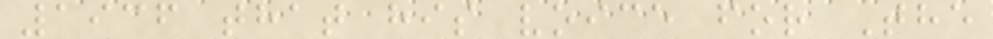1936 that his voice for The
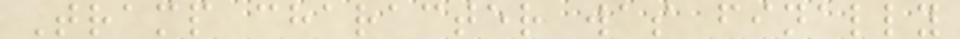Tramp character was finally
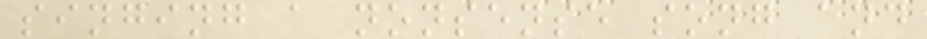singing a nonsense song and
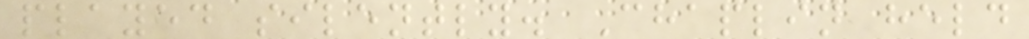played silently. Chaplin held
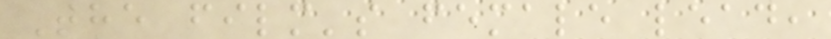The film's female lead,
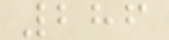286
